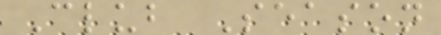Club Season
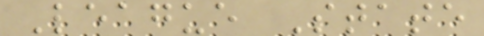League State
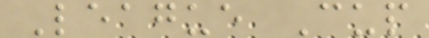League Cup
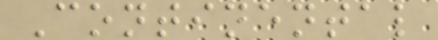Continental
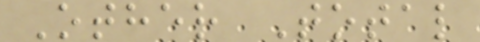Other Total
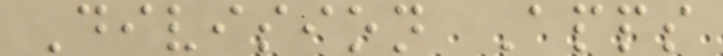Division Apps
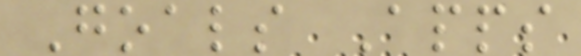Goals Apps
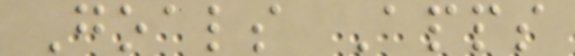Goals Apps
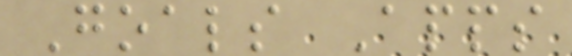Goals Apps
